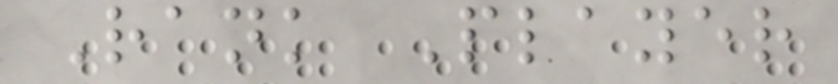Rank Player
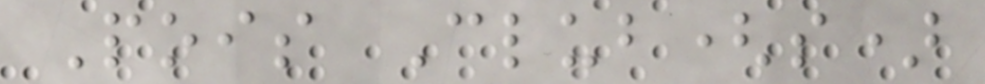Pois Club(s)
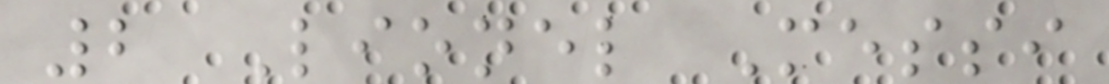2 Lionel Messi
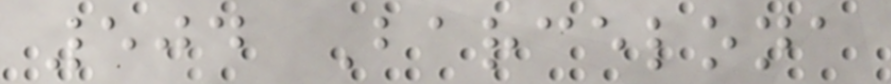504 Barcelona
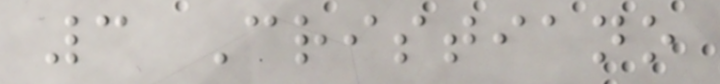3 Cristiano
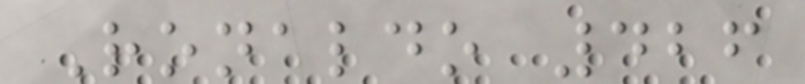Ronaldo 426
